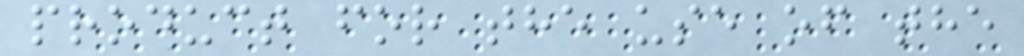product for the use of the
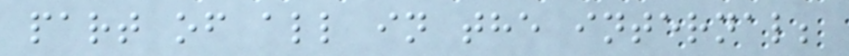part of all in the internal;
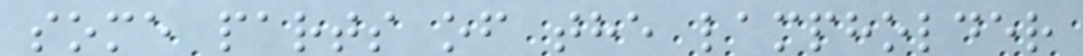some parts of the lampholder
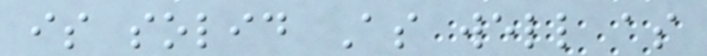is solid As well as
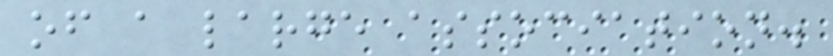of a large association.
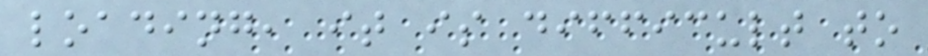loading, it is difficult to
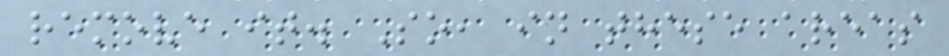remove it. So, in these areas
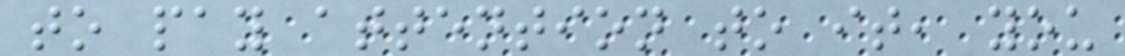to pay attention to it, you
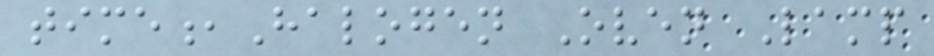time,Halogen Oven Lamp
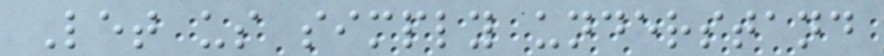Let us simply understand
